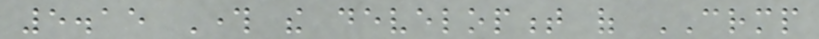5.15 Through the development of CRMP
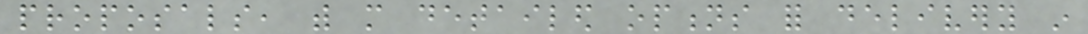proposals, with more detailed options for delivery in
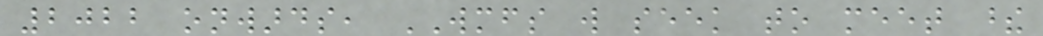2022 onwards, WMFS will seek to meet these
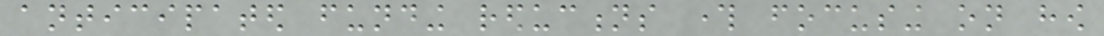anticipated funding reductions through focusing on how
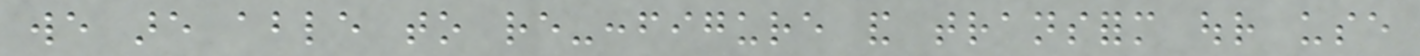we are able to re-configure and transform our use
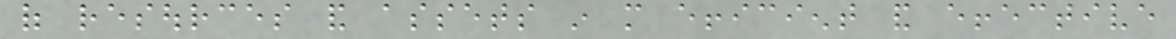of resources and assets in more efficient and effective
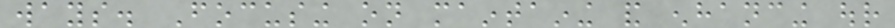ways. Focusing on maintaining and enhancing our
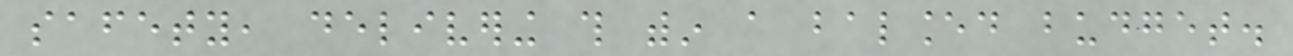safety, delivering this within a balanced budget.
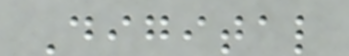Digital
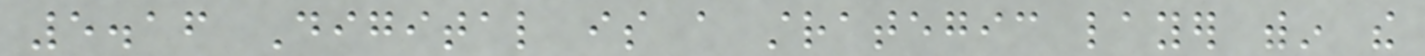5.16 Digital is a strategic layer within the
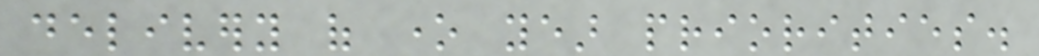delivery of one year priorities.
